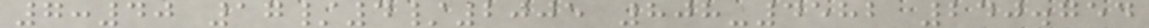7:40 17/4/2005 808-4582 240.754
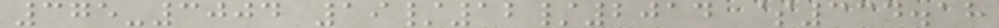375-3004 19/12/2014 $334.18
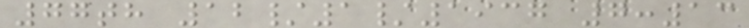77th 12/1/1937 7:13
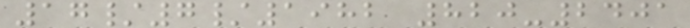17/7/1982 820-2401
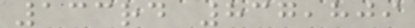133rd 837,809
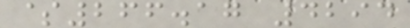$266.17 4294
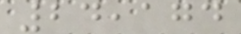24,174
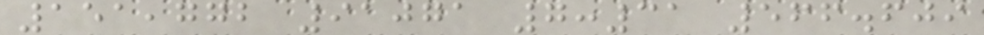151,772 91071 7:31 566.609
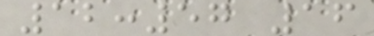12:57 16
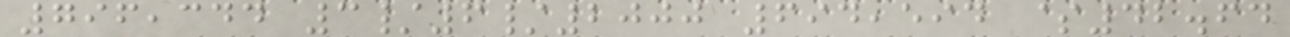796,344 3/6/2000 694,594 $42.64
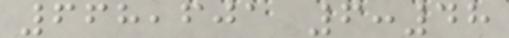668,601 6:48
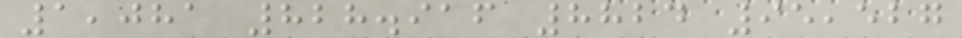1,081 828.916 8824 95,527
